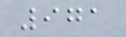971
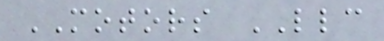MOTORS LLC
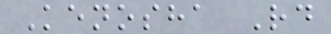Kenosha Rd
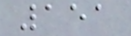151
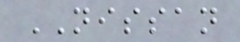NISSAN
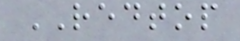REDTOP
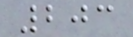203
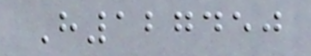H127450
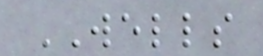WELLS
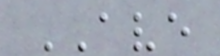AVE
